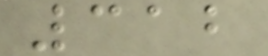312
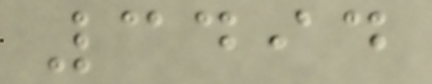3494
